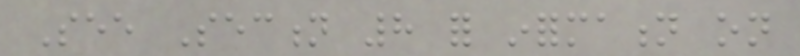See Section 8 for information on
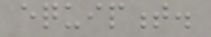equipment.
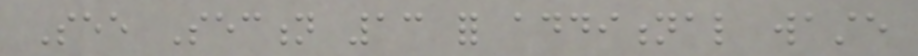See Section 13 for additional waste
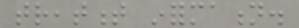treatment information.
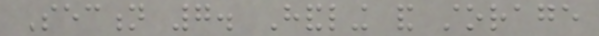Section 7. Handling and storage
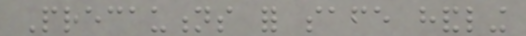Precautions for safe handling
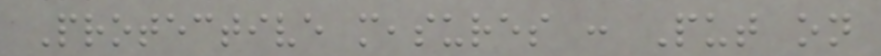Protective measures : Put on
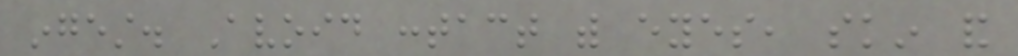ingest. Avoid contact with eyes, skin and
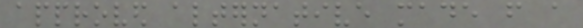approved alternative made from a
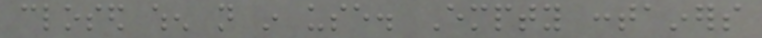closed when not in use. Empty containers
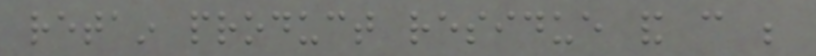retain product residue and can be
